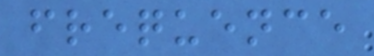frequence
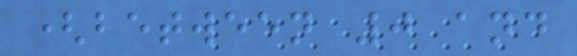(between 0 and
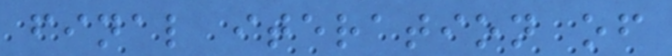final iteration of
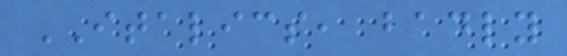ITALICS, badly
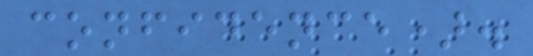confidence).
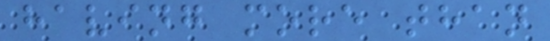having more than
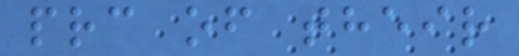prc of their
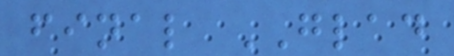final GLAD
